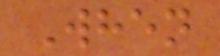When
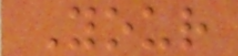Your
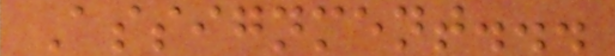Assignment...
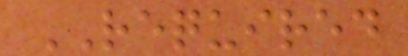REQUIRED
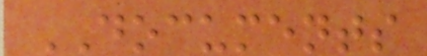DOCUMENTS
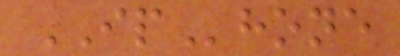IPhone
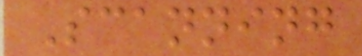Scanning
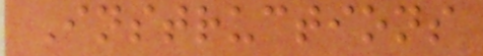Instructions
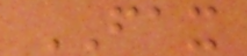FAX
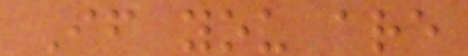If you are
